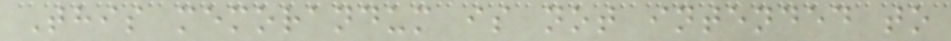This memorandum is not intended to
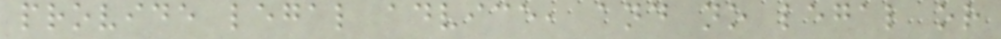provide legal advice, and no legal or
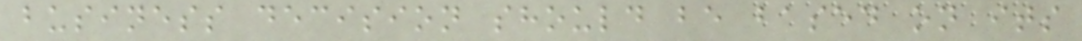business decision should be based on its
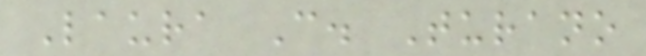Laura C. Turano
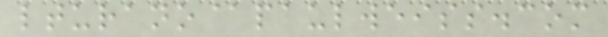lturano@paulweiss.com
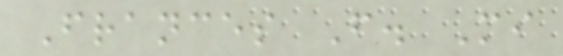Frances F. Mi
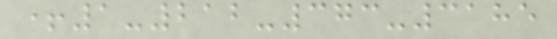+1-212-373-3185
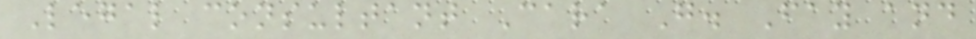Legal consultant Cara G. Fay and
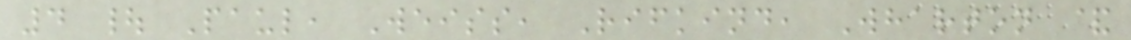4 | Paul, Weiss, Rifkind, Wharton &
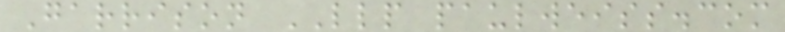Garrison LLP paulweiss.com
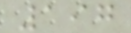197
